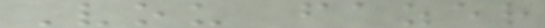Vou fazer
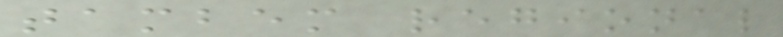tambem regional
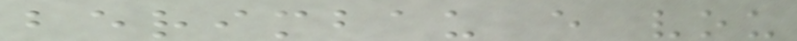berimbau e vou
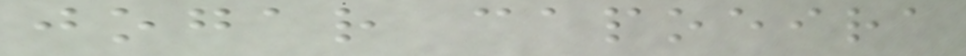jogar capoeira
